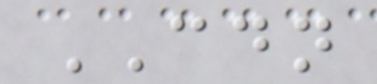CDN
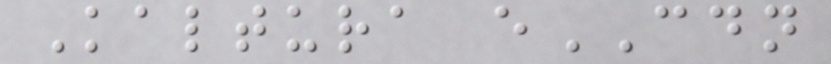Kaltura eCDN
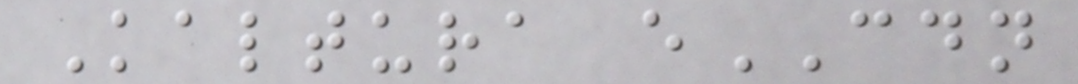Kaltura eCDN
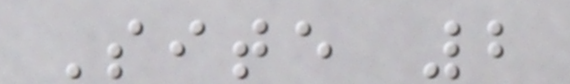Site 2
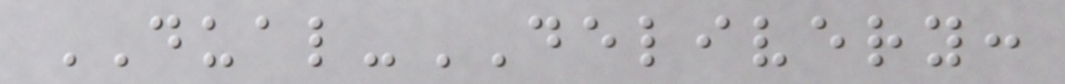DUAL-DELIVERY:
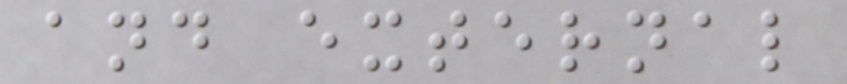and external
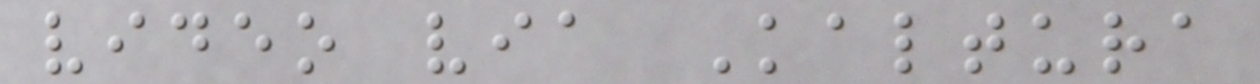video via Kaltura
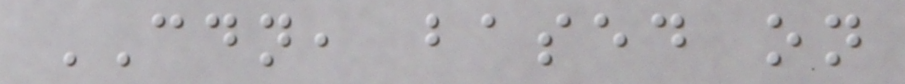CDN, based on
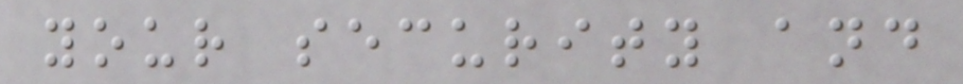your security and
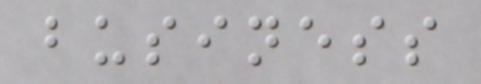business
